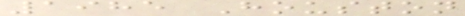1985 Houston
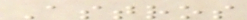Astros
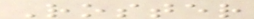Roster
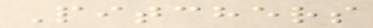Pitchers
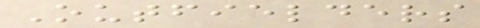Outfielders
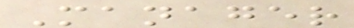Manager
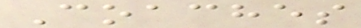Coaches
